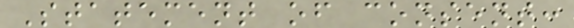Statement of consent:
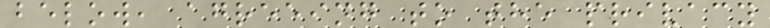below, agreeing to the privacy
